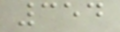354
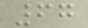67
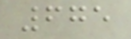675
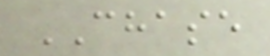CHASE
